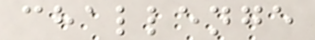challenge
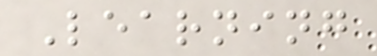Learning
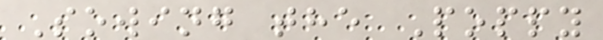Sowing the Poppy
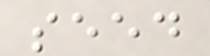seed
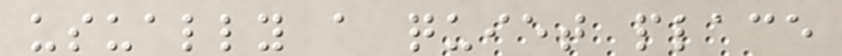usually a quiet place
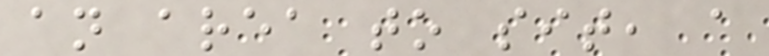an area to sit, a
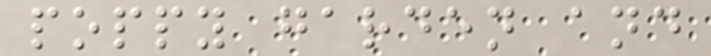poppy garden and
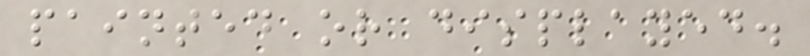painted or displayed.
